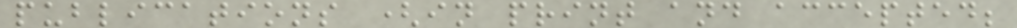publications (in print and accepted;
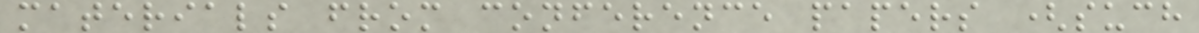materials from conference papers (such
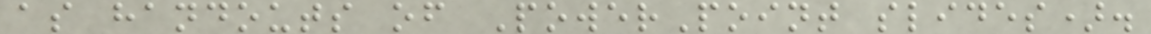as handouts of PowerPoint slides).
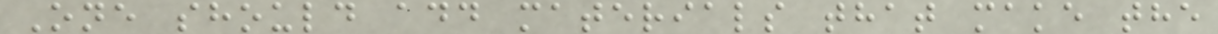One should add materials that make the
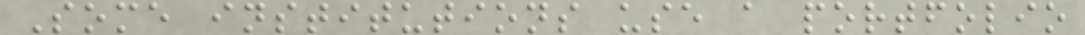Some institutions use a portfolio
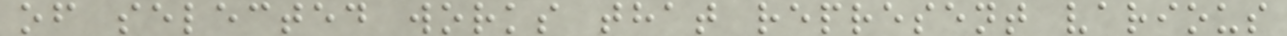of selected works that represent various
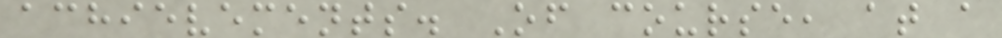achievements. Of course, at a
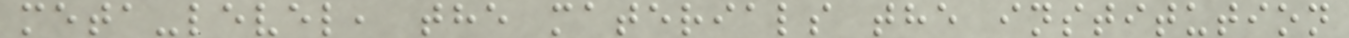meta-level, the materials the institution
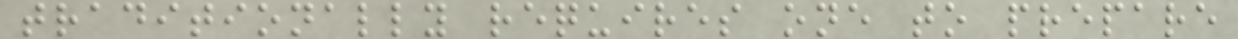traditionally requires one to prepare
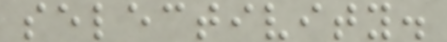selectivity.
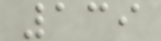139
